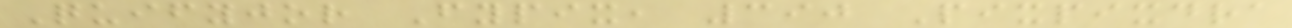Quifyjor Fypix, 390 Pixpixdra
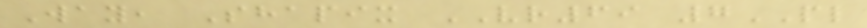Way, Shapix VR69 7PL
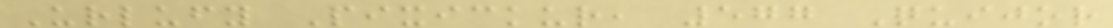Urlufy Pixickur, 577 Quijor
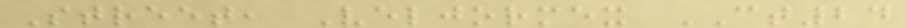Street, Veljormex CT24
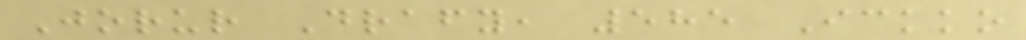Jorur Drafy, 585 Ickko
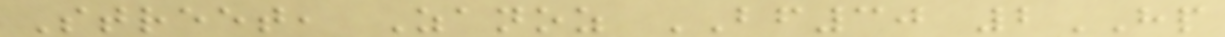Street, Zanoz BF30 2HP
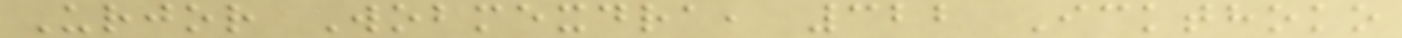Urjor Wobmexdra, 322 Ickthoko
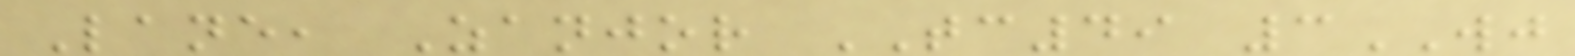Lane, Zanjor TC49 3WJ
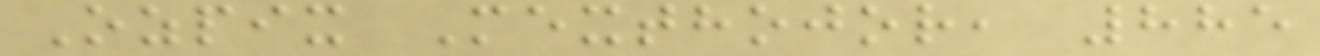Ozpix Mexthojor, 885
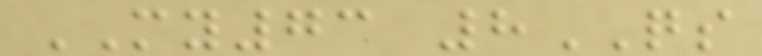MY73 8QS
